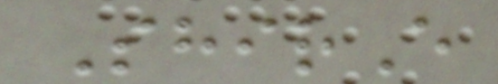ShirE
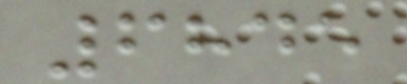6845
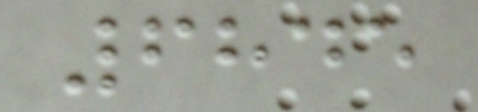6845
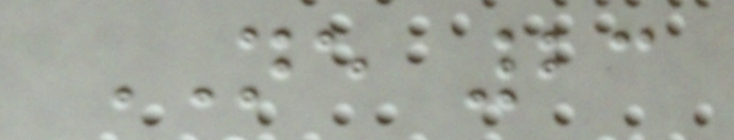NE 23
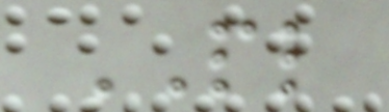PL
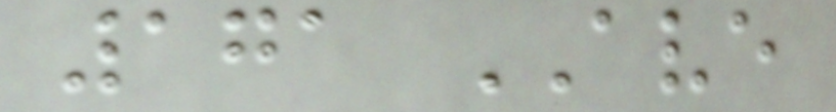171 AVE
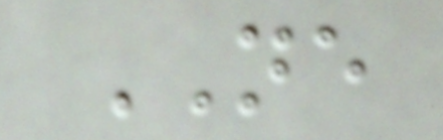NE
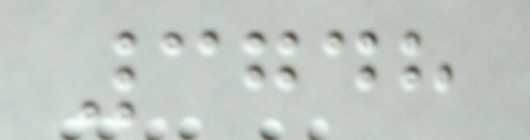3748
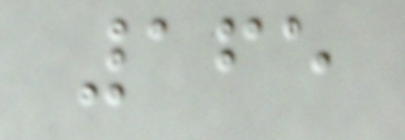165
